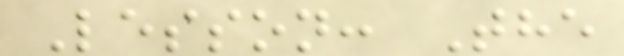Lesson: The
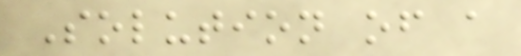Solution of a
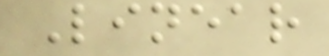Linear
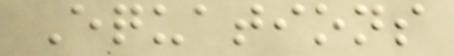Equations
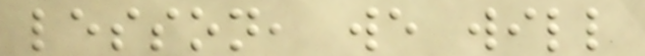lesson, we will
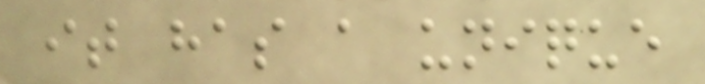it has a unique
